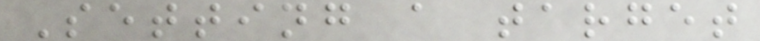Setting a target
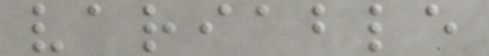variable
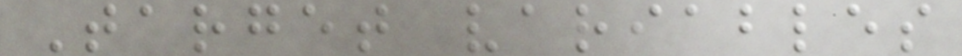Target variables
